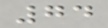74
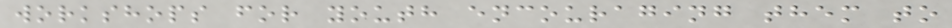workshops for youth encouraging them to
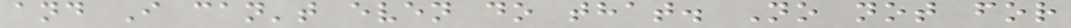and I can't even do that. No not for
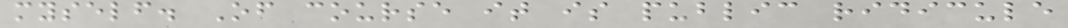myself. Of course it is public ridicule
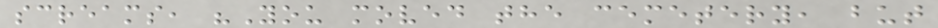screams, "You moved the cemetery, but
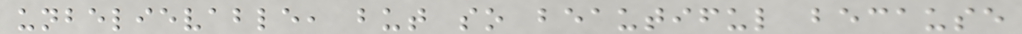unbelievable, but so beautiful because
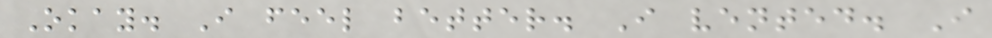Okay. I feel better. I vented. I
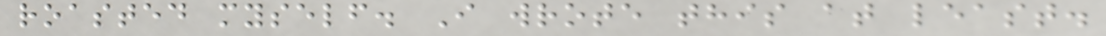roasted myself. I wrote this at least.
